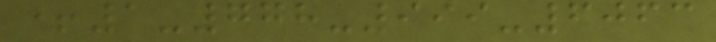+1-778-999-6063
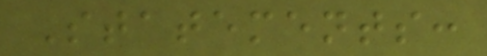Statements:
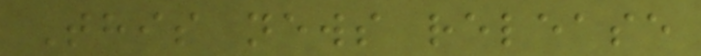This news release
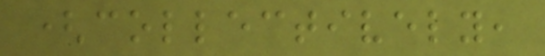(collectively,
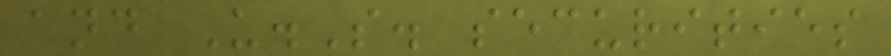and U.S. securities
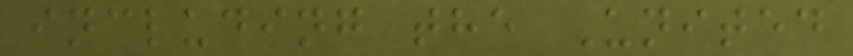including the United
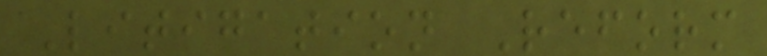Litigation Reform
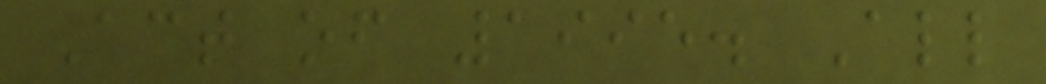Act of 1995. All
